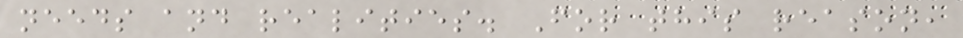needs and realities. For this reason,
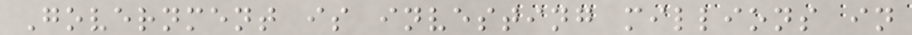Government is investing millions in
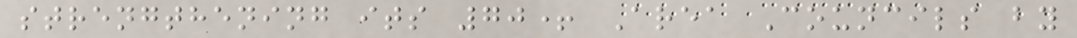strengthening its 70+ Area Councils by
